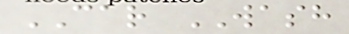CAR WASH
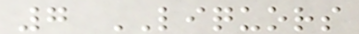7 LIQUORS
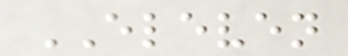ELEVEN
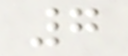7
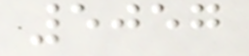5057
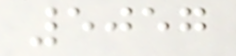5057
